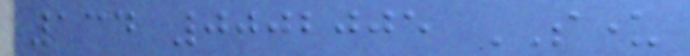134 0002005 SUNDER
